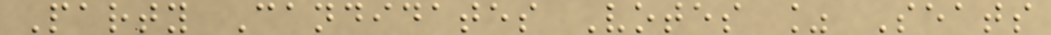Party Candidates Votes % Seats
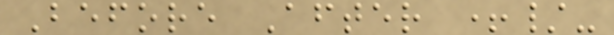Before After +/-
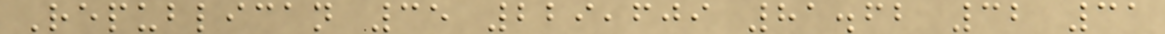Republican 35 229,609 81.62 32 31
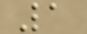1
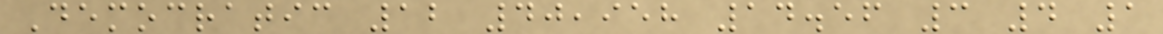Democratic 12 40,958 14.56 3 4 1
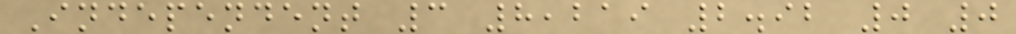Independent 3 8,219 2.92 0 0
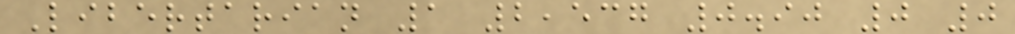Libertarian 1 2,537 0.90 0 0
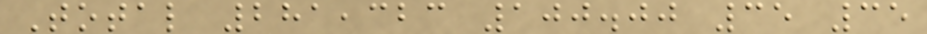Total 281,323 100.00 35 35
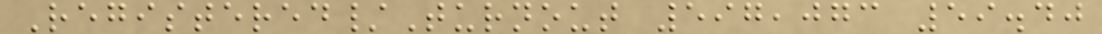Registered/Turnout 597,073 59.40
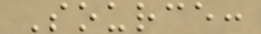Source:
